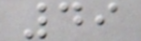49
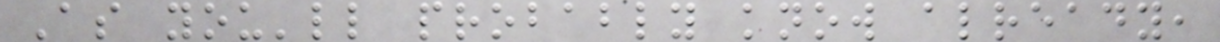As you'll probably know already,
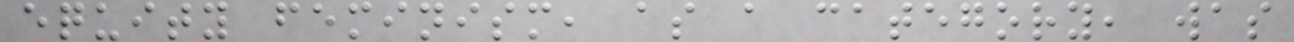equity feminism, as a category, was
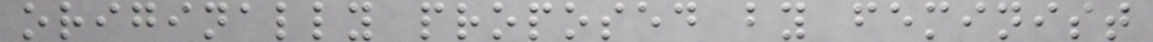originally proposed by feminist
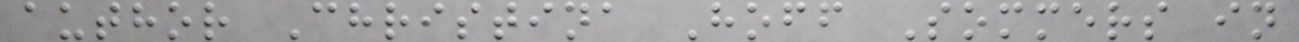author Christina Hoff Sommers in
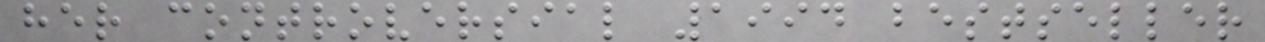her controversial 1994 bestseller
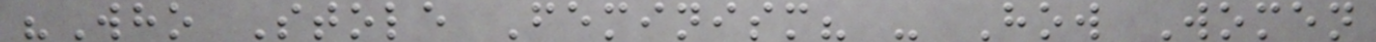"Who Stole Feminism? - How Women
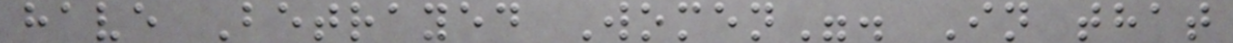have Betrayed Women". In that
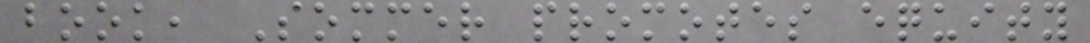book, Sommer promotes equity
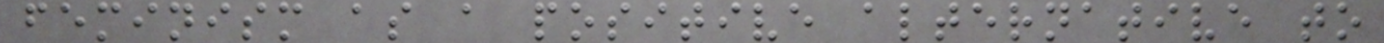feminism as a positive alternative to
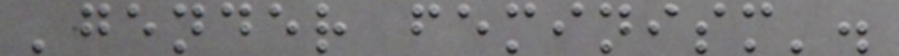'gender feminism'.
